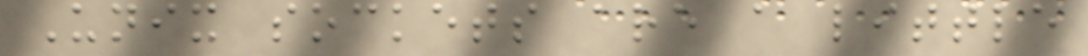Unix sockets are a little
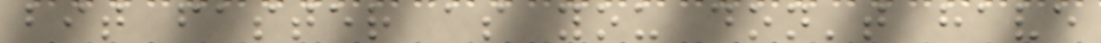bit faster as you don't have
